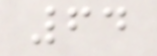64
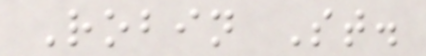Robin St.
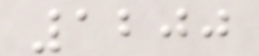1200
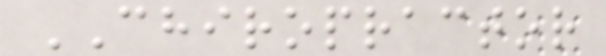CHIROPRACTOR
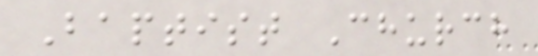Baptist Church
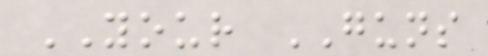YOUR GUNS
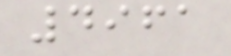4961
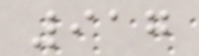917
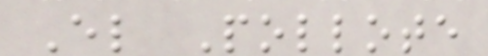El Pollote
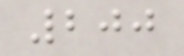200
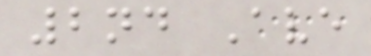2nd Ave
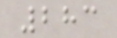283
